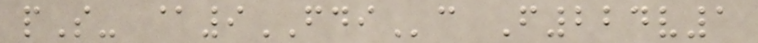pS- @9FDIc F224v1
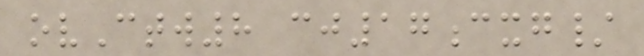ovCtw8 cj17cxg/
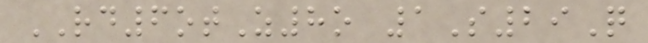RD6otZ8o 1S29Q
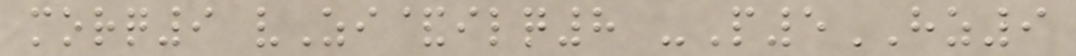morq9 vZi&ilq8 -P5HZ9
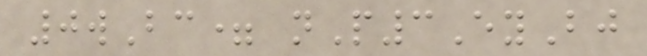0wBc= nP3EyBj
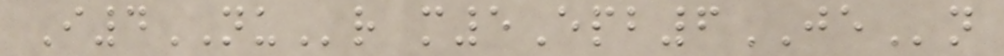I4NUr m5Epb6JEn
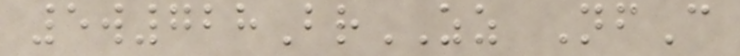5w728BrZZ NfC
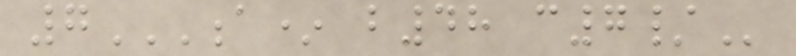7A* B48 C7/
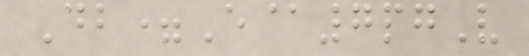Db=E@7pgV
